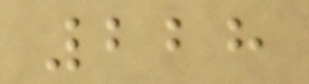228
